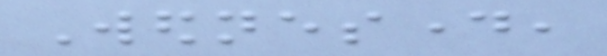Wednesday,
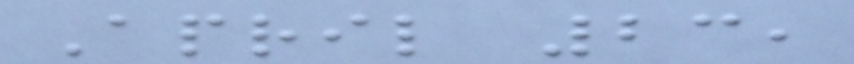April 23,
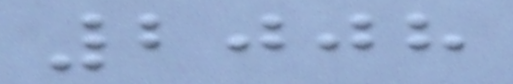2008
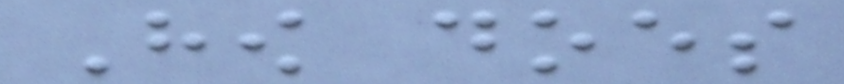How does
